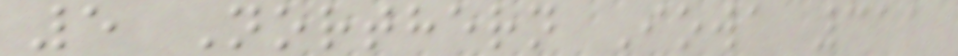5 Northern Iowa 311
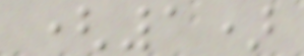(1)
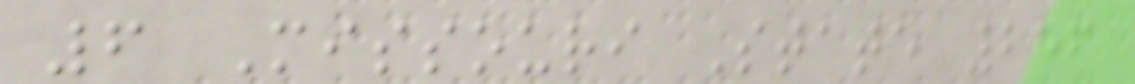6 Missouri State 256
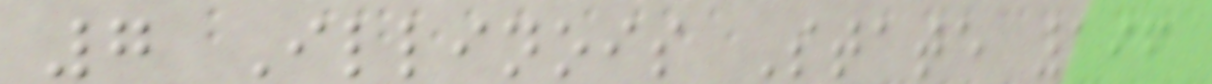7 Illinois State 196
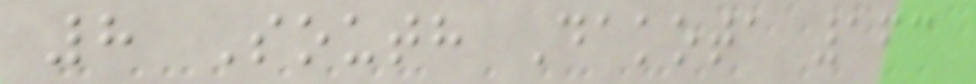8 South Dakota 163
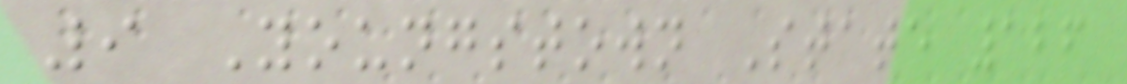9 Youngstown State 126
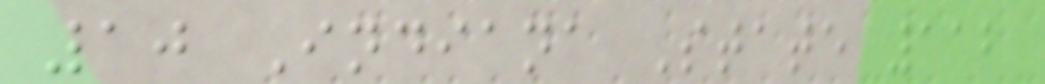10 Indiana State 112
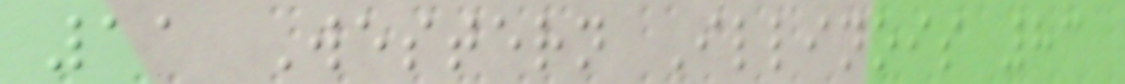11 Western Illinois 83
